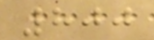800
